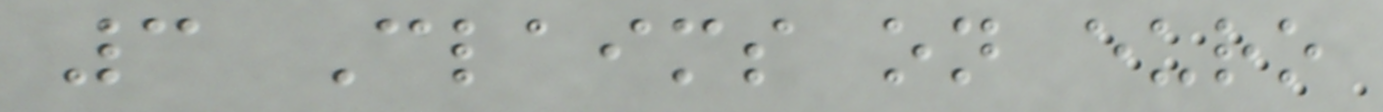3 Claims on euro
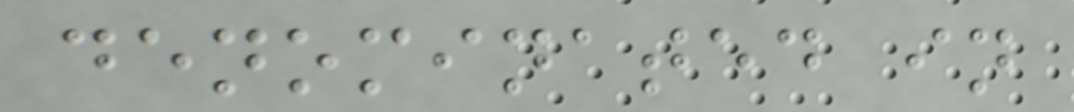denominated in
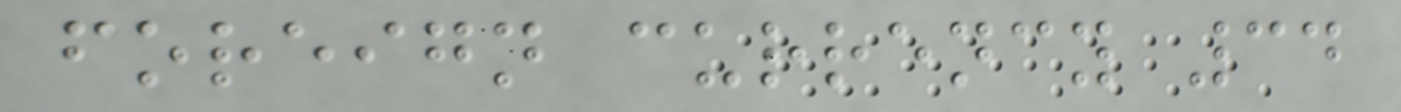foreign currency 34
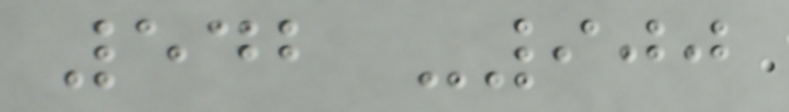542 -900
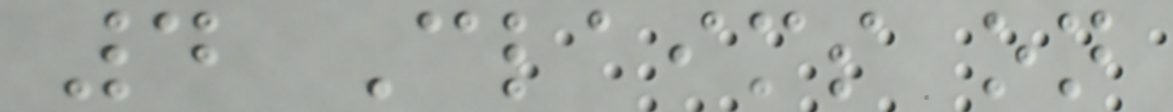4 Claims on
